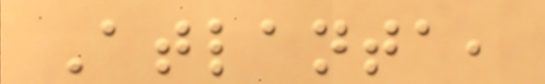Atlanta,
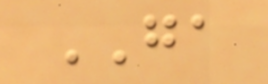GA
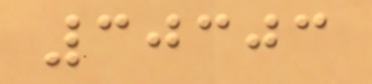30303
